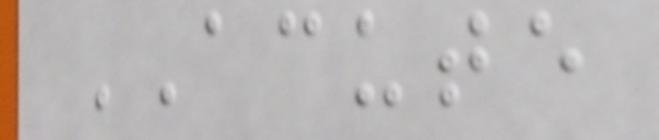ACUTE
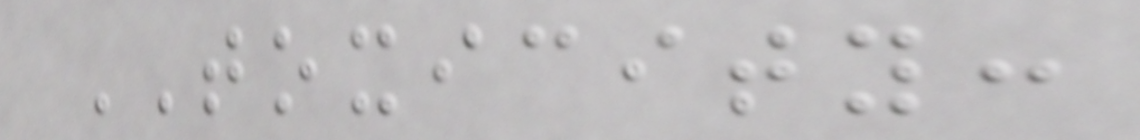TOXICITY:
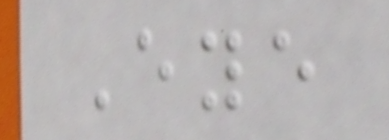Eye
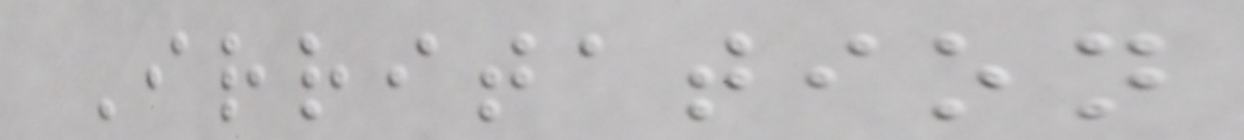Irritation
